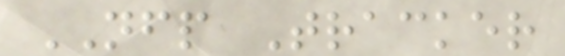NFP Tracker
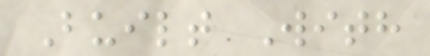Built With
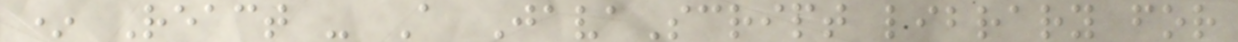* React - A JavaScript library for
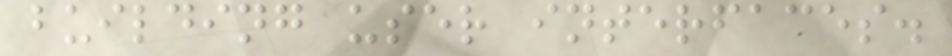building user interfaces.
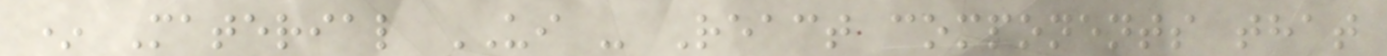* Material UI - React components that
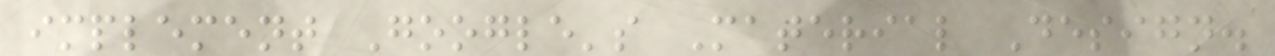implement Google's Material Design.
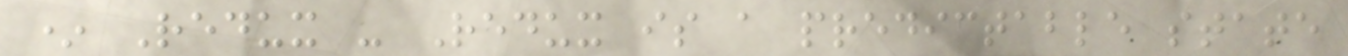* Redux - Redux is a predictable state
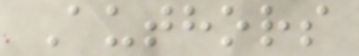Authors
